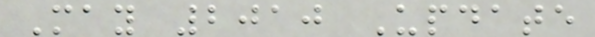May 2010 Update
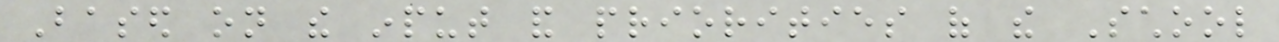Based on the input and priorities of the School
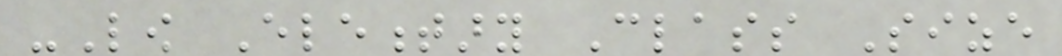-Low Elementary Class Size
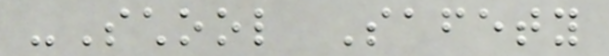-School Safety
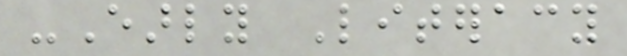-Early Literacy
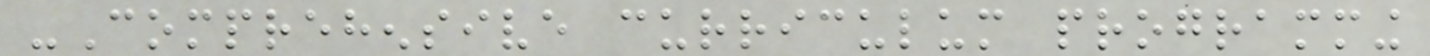-Comprehensive curriculum programming
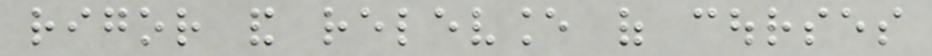rigor and relevance of courses
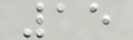15
